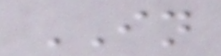IN
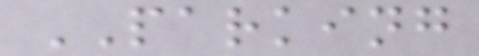PARKING
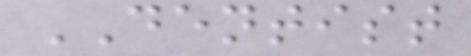DENTIST
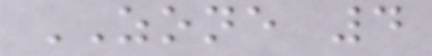ZONE 4
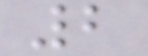2
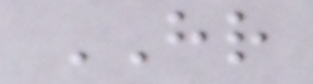HR
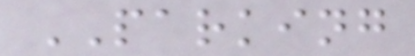PARKING
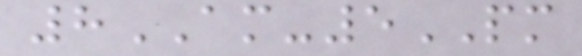8AM-5PM
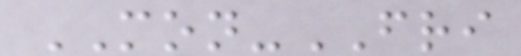MON-FRI
